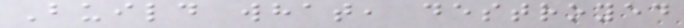Build what, destroyed
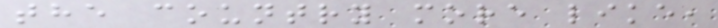the country more like,
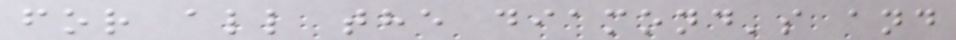for all the diamond's and
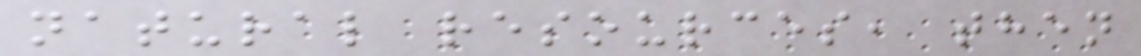natural resources, then
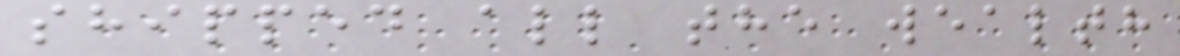shipped all the wealth
